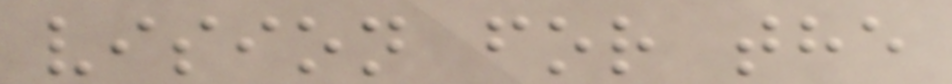vision for the
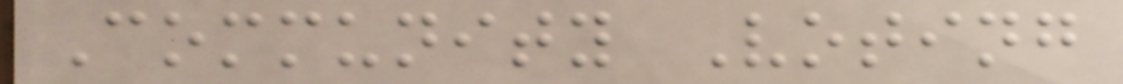Community Voting
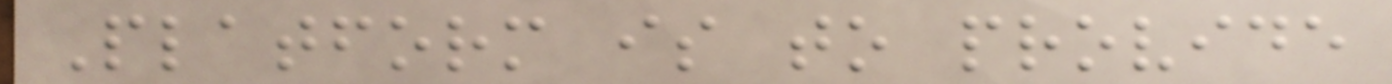Platform is to provide
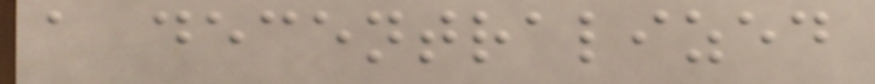a decentralized
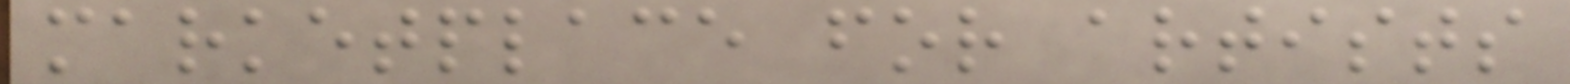marketplace for artists
